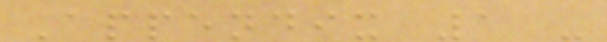Appendix 1 -
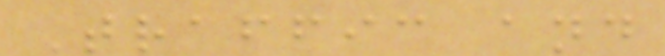Traffic and
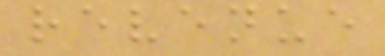revenue
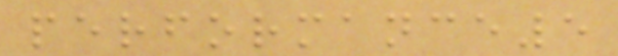performance5
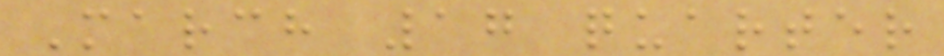March 17 quarter
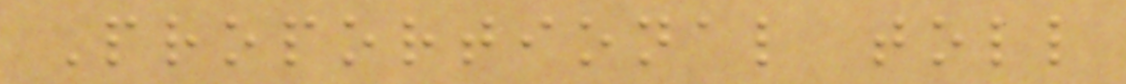Proportional toll
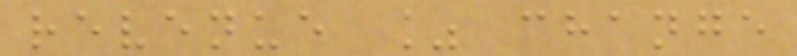revenue % change
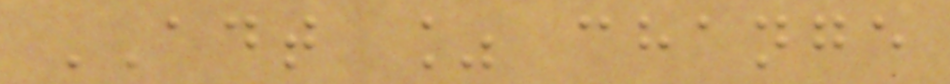ADT % change
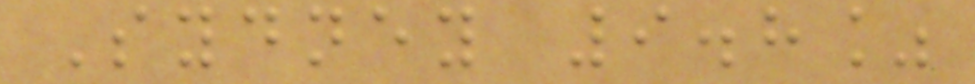Sydney 9.8%
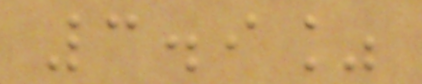3.9%
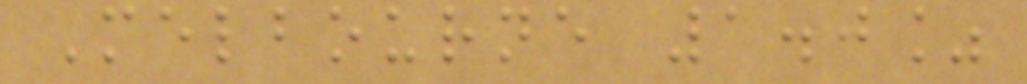Melbourne 1.0%
